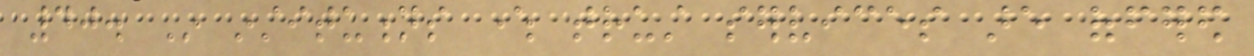40. In institutions where trust services are offered
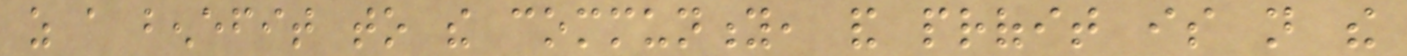as a benefit to the community, and profit is not the
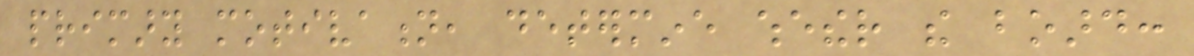primary motivation, determine whether the board:
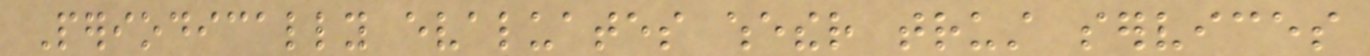Periodically evaluates whether trust services
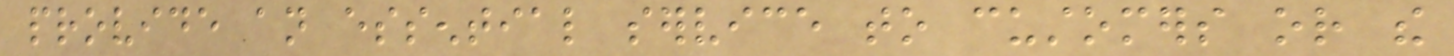provide an essential service to customers or the
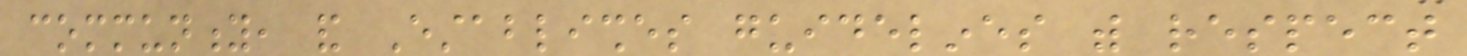community, and Establishes guidelines with respect
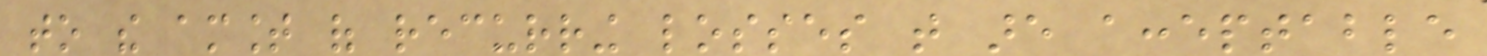to the amount of recurring losses that are acceptable
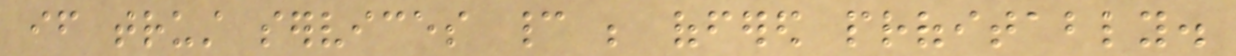if trust services cannot be offered profitably.
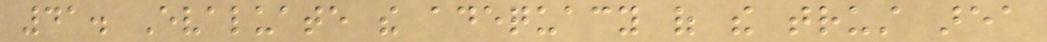41. Evaluate the adequacy of the trust area
